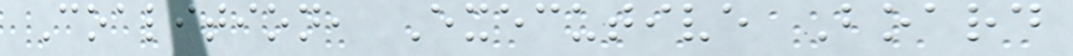Coalition, Executive Board
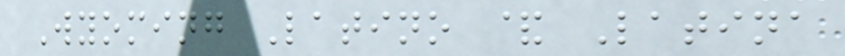Wyoming Latino & Latina
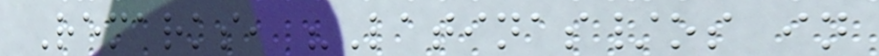Remarks, "Latinas/os in
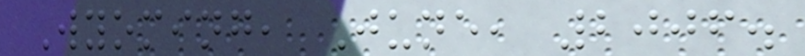Wyoming, June, 2006.
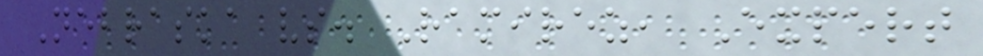Nebraska vs. Ramirez, Expert
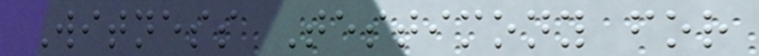Witness Testimony for
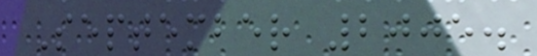September 2005.
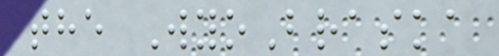the WyoBraska
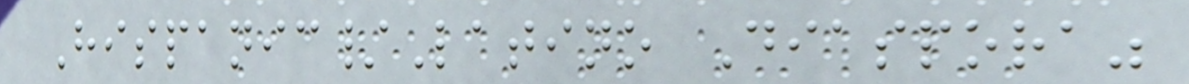Hispanic/Latino Diaspora"
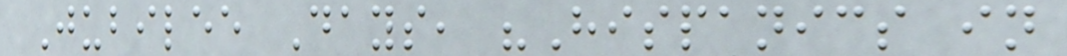Jubilee Days, "Hispanics in
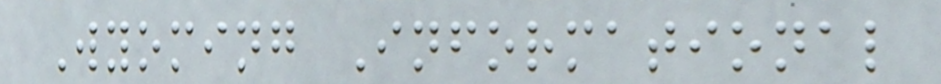Wyoming Informational
